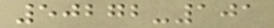50272-101
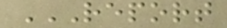REPORT
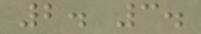2. 3.
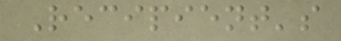Recipient's
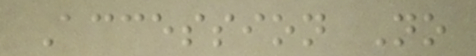Accession No
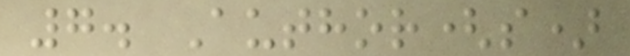7. Author(s)
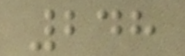248
